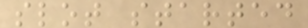slot started
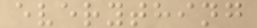everything
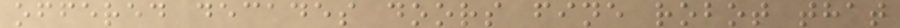offered decades doors fine robot that
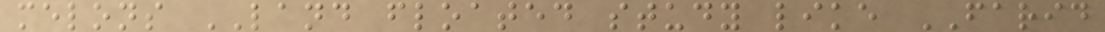melons LAND floated study like FARID
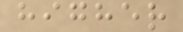higher
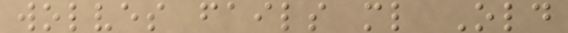wolves fails ml Old
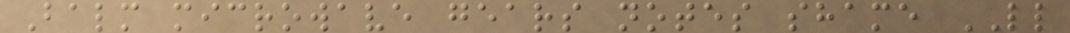Balm microwave gears notes shame LL
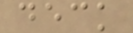deck
